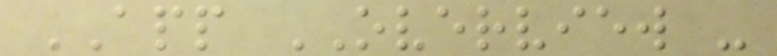APP OVERVIEW -
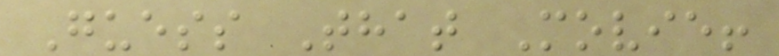Guess That Movie!
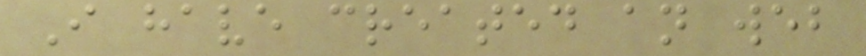I have created an web
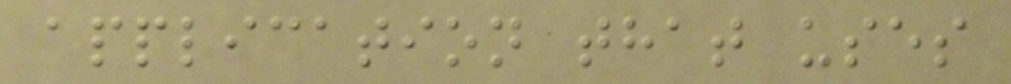application that uses
